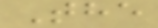The
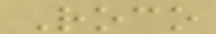Roco
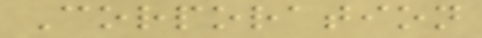Corporation
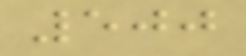500
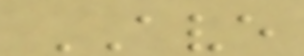AVE
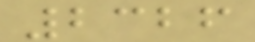2326
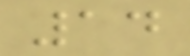14
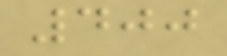400
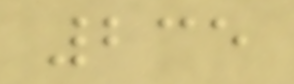235
